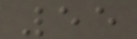55
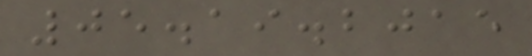05.19.2015
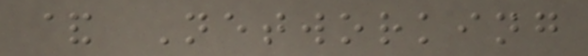& Networking
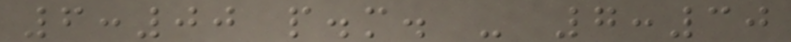6:00 p.m. - 7:30
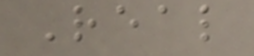Real
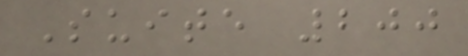Suite 200
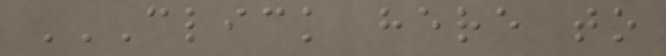CLICK HERE TO
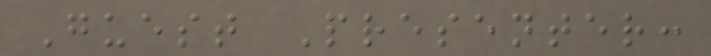Guest Presenter:
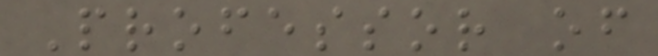Professor of
